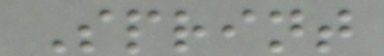Sprint
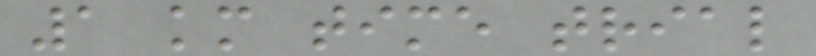1 km time trial
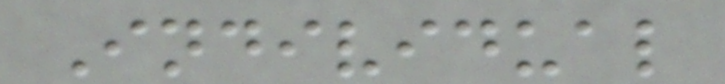Individual
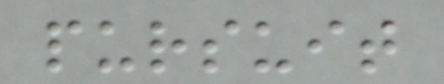pursuit
